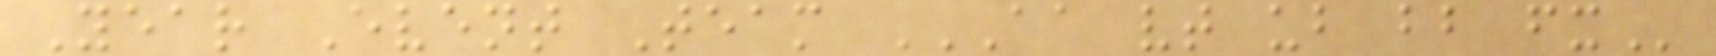Year Event Team AA VT UB BB FX
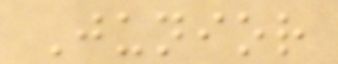Junior
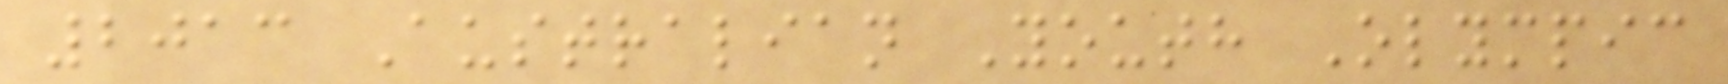2013 Australian Youth Olympic
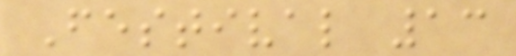Festival 13
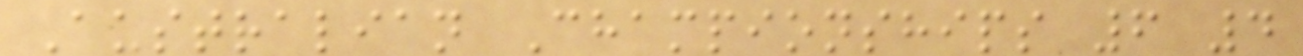Australian Championships 6 4
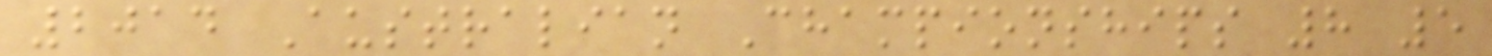2014 Australian Championships 8 5
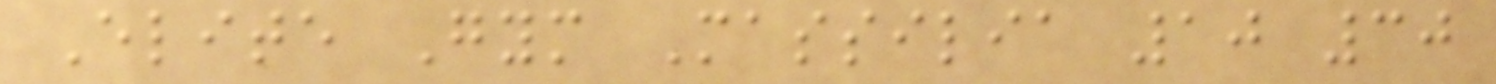Elite Gym Massilia 10 30
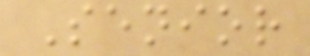Senior
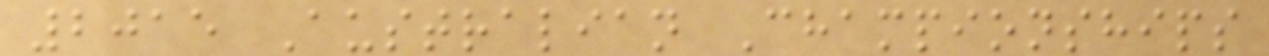2015 Australian Championships
